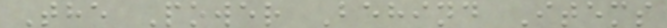The Power Behind Items
